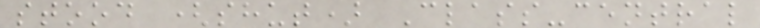stood (shut) Class-central
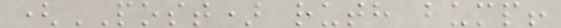(POST) ruth bump!
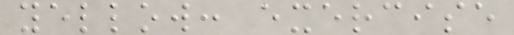yellow: exercise
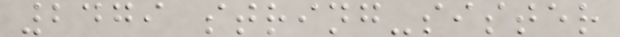2479 string-sister
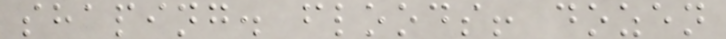shaping. floods! dozen
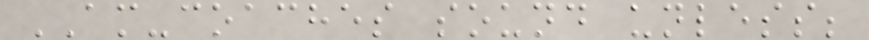AM-coaches sound unless;
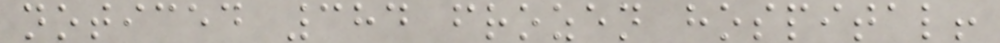noticed 384 frozen hospital!
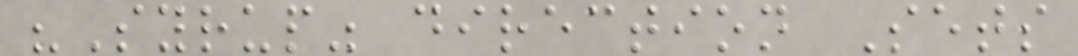"Syrup" direction Sets
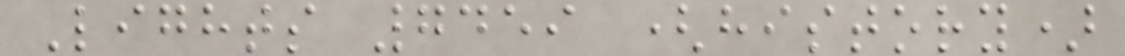Lights 7459 (history)
